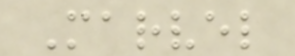Marvel
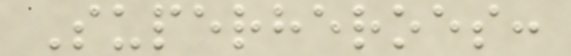Superheroes:
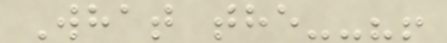What the--?!
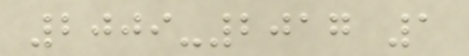2009-2017 1
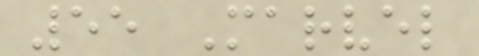55 Marvel
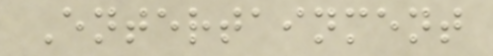Entertainment
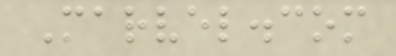Marvel.com
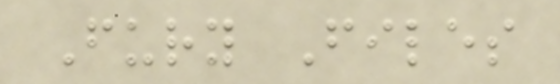Fury Files
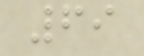69
